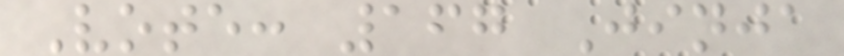Vote: 167 Jinja
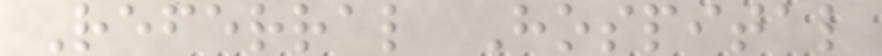Referral Hospital
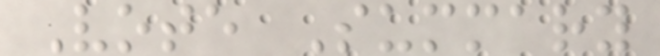Vote Summary
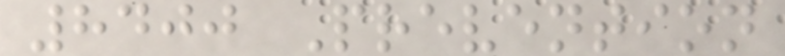8400 Prevention
